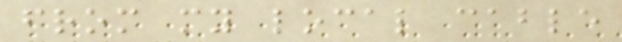from my local cable
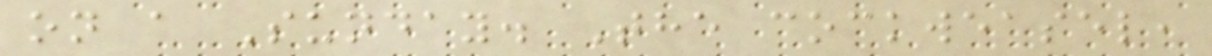on a Sunday. The cockweasel,
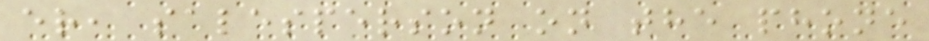er, salesperson on the phone
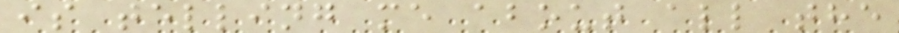is telling me about all the
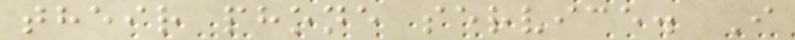their phone service. I
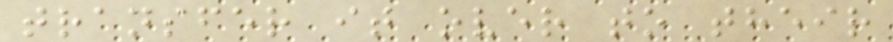transfer it over to their
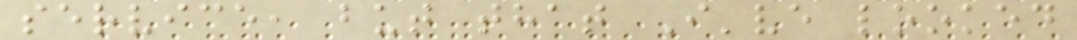service, but that I've looked
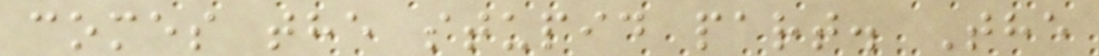comes the stupid part. The
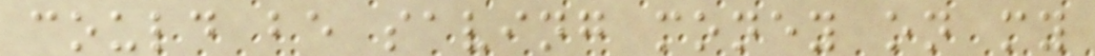could be saving money on my
